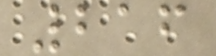216
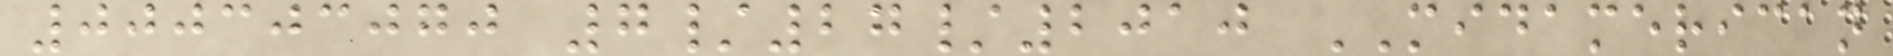000303070 7/27/2010 MIDAMERICAN
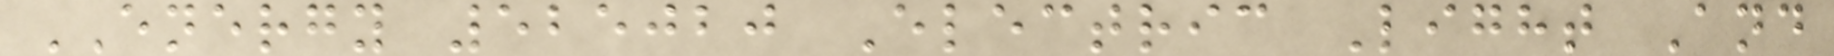ENERGY 525020 Electric Light And
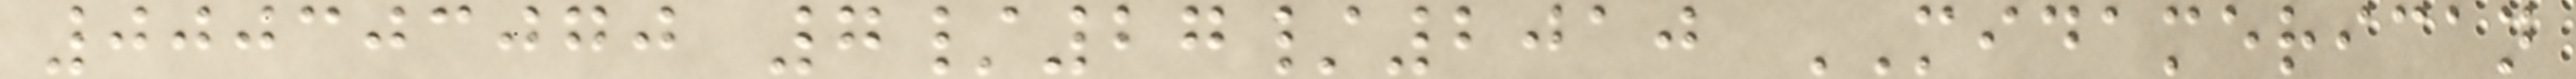000303070 7/27/2010 MIDAMERICAN
